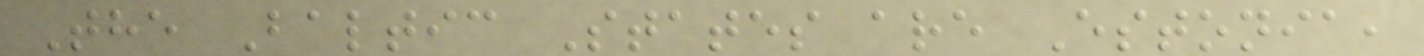The Baltic States are Estonia,
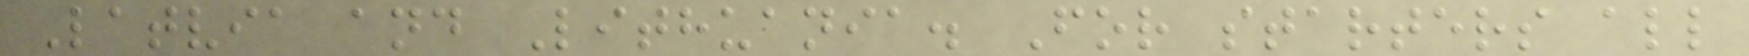Latvia and Lithuania. For starters all
